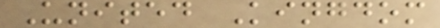United Kingdom
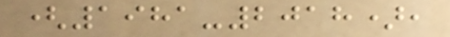(1981-2018),
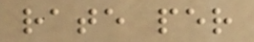rate per
